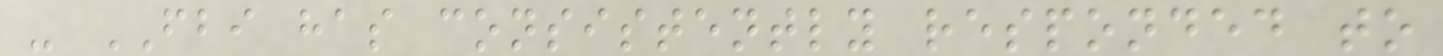- FBI has consistently responded to
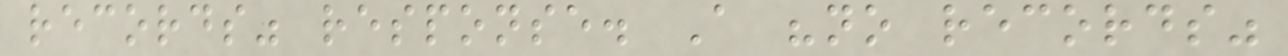records" response. A "no records"
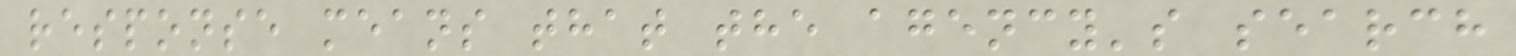response means that the agency's search
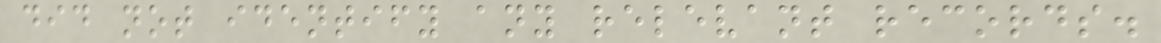did not identify any relevant records.
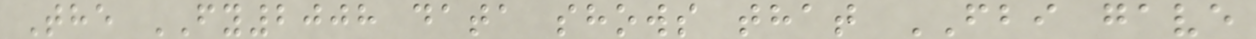The FY2008 data shows that FBI gave
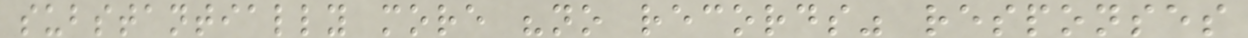substantially more "no records" responses
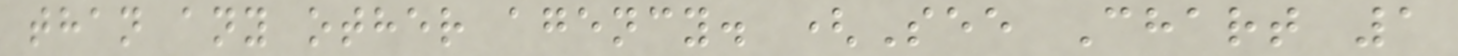than any other agency. (See Chart 1
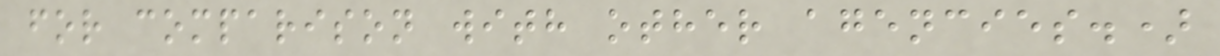for comparison with other agencies.)
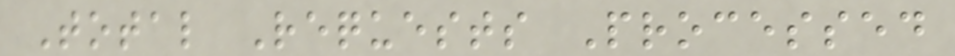Total Requests Processed
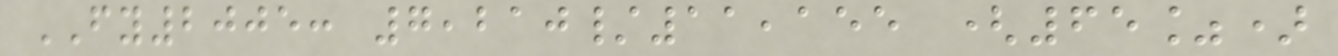FY2005: 7,210/11,155 (65%)
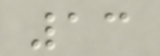13
